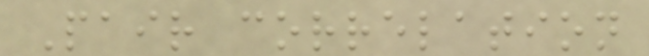Pair correlation
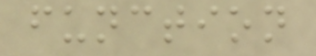function
